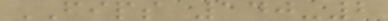FIPS 140-2
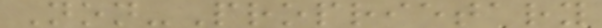Non-Proprietary
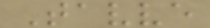Tavve
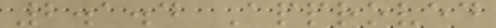2.1.4 Approved
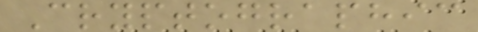Cryptographic
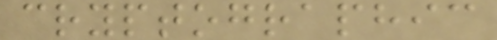cryptographic
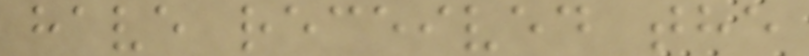have received the
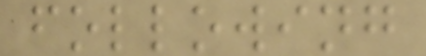following
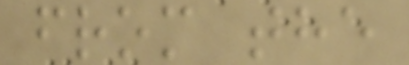from the
